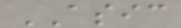ASIC
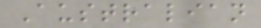Australian
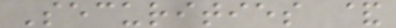Securities &
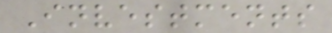Investments
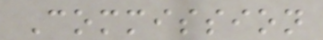Commission
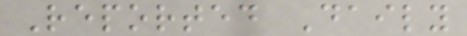Reported Daily
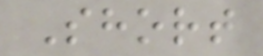Short
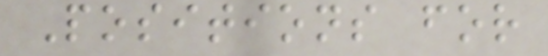Positions for
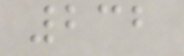232
